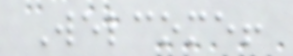Welcome!
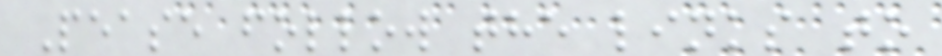Pease follow the links to
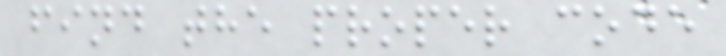find the proper code
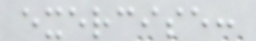exercise:
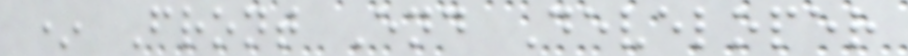* Front End Developer
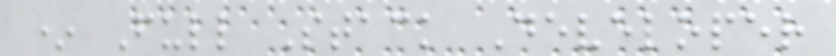* Full Stack Developer
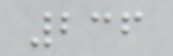236
